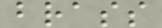brass
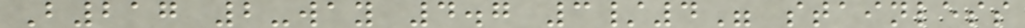B217 2-way 4.7 3/4" stainless
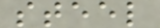steel
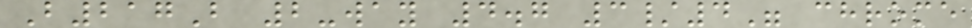B217B 2-way 4.7 3/4" chrome
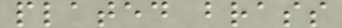plated brass
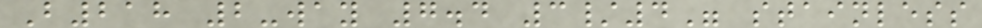B218 2-way 7.4 3/4" stainless
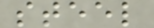steel
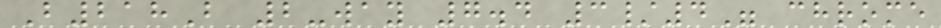B218B 2-way 7.4 3/4" chrome
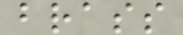brass
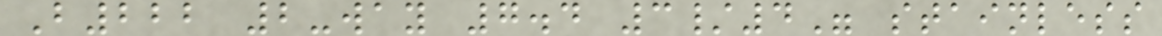B222 2-way 7.4 3/4" stainless
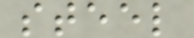steel
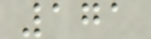171
